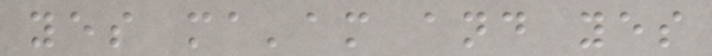yes ma'am and yes
